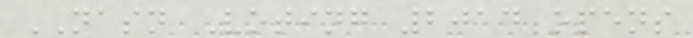NASN Voting 2014 opens
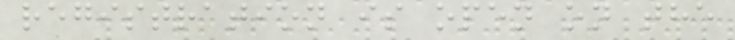registration is open on the
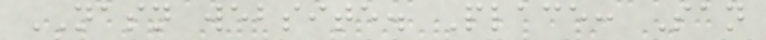NASN website. Place: San
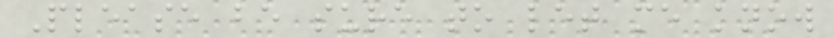Please be sure to let me know
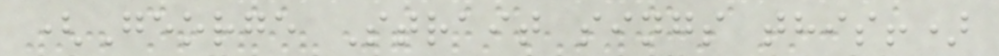(George Strait sings this!)
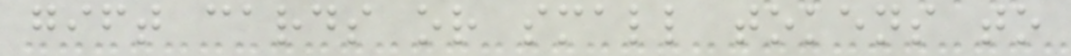gift cards or small tokens to
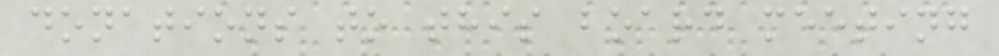donations to this board meeting
